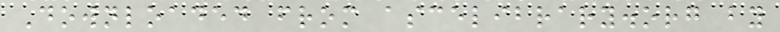Downloaded from ascelibrary.org by
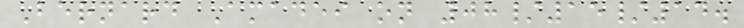Bernard Amadei on 08/15/14.
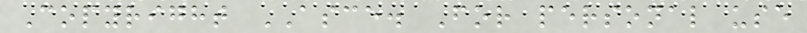Copyright ASCE. For personal use
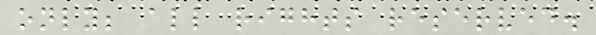only; all rights reserved.
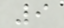9
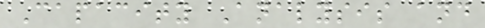Capacity Analysis and
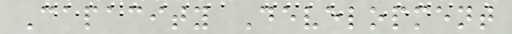Capacity Development
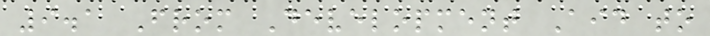9.1 From Development Aid to
